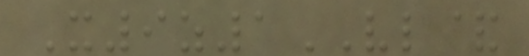X9z1VL&
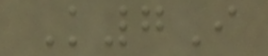K7I
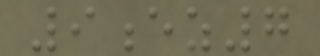9ez7
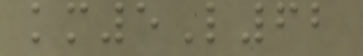km5L62
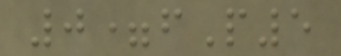0=fP5
